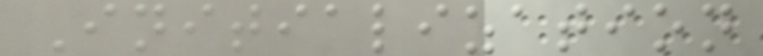Initialization
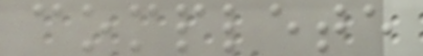complete
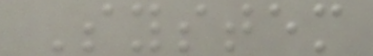System
